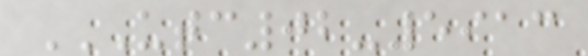UTC02-5913
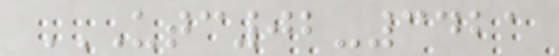UTC02-3421
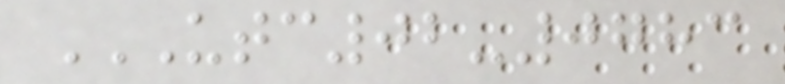UTC02-0783
